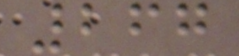267
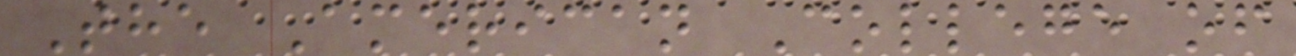The American College of
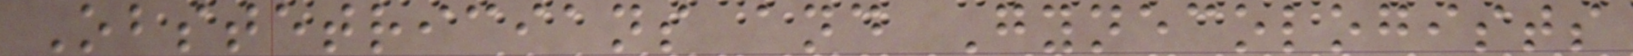Obstetricians and Gynecologists
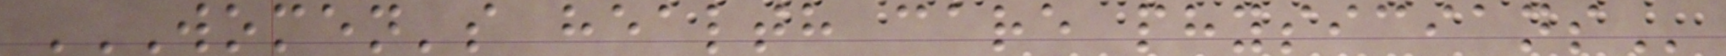WOMEN'S HEALTH CARE PHYSICIANS
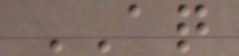AQ
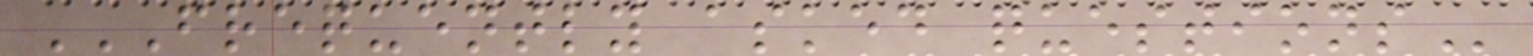FREQUENTLY ASKED QUESTIONS
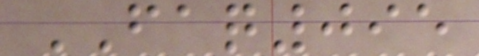FAQ095
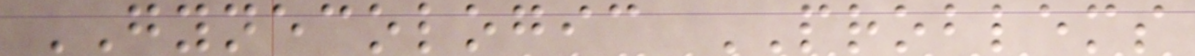GYNECOLOGIC PROBLEMS
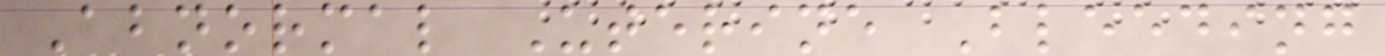Abnormal Uterine Bleeding
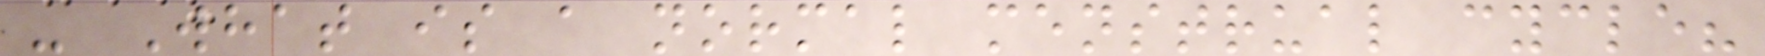- What is a normal menstrual cycle?
